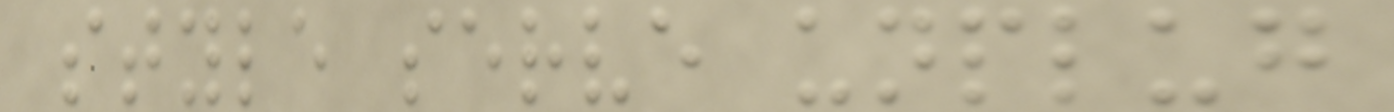style serve unplug
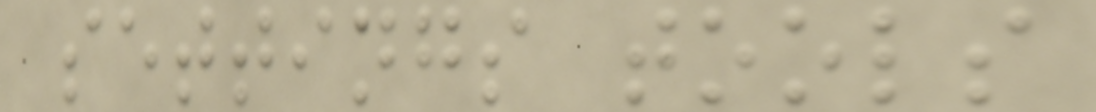settings tools
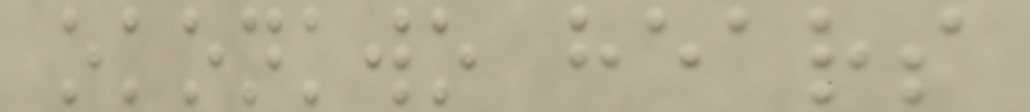okonkwo hears
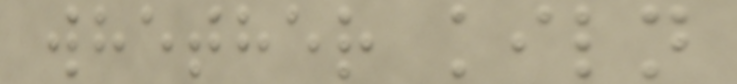whether kiln
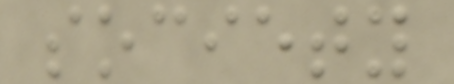society
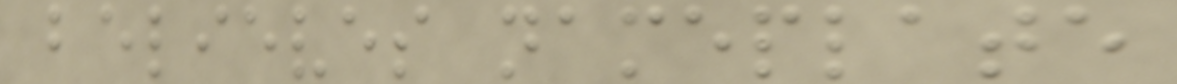believes nameplate
